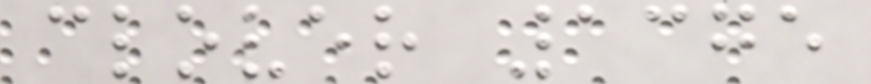clover 1375
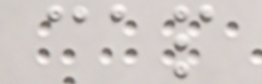cap
